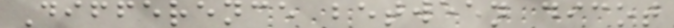Difference between dicot
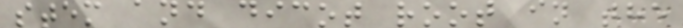stem and dicot root in the
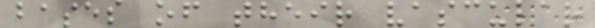bases of their vascular
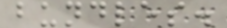bundles.
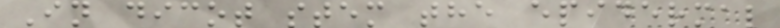In dicot stem the epidermal
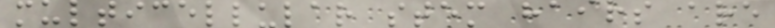multicellular stem hairs are
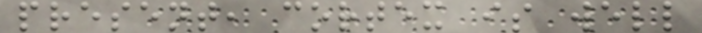present, cortex is well
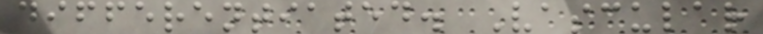differentiated. Vascular
